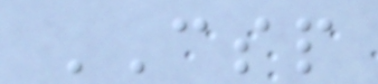CSP
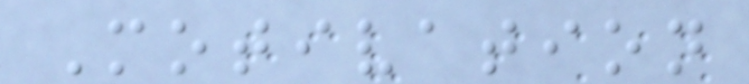Motivation
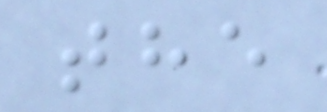the
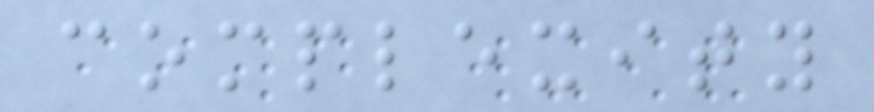complexity
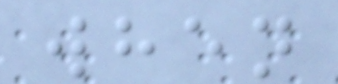when
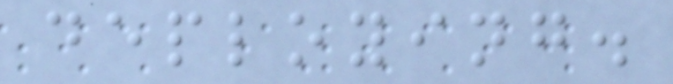deploying.
